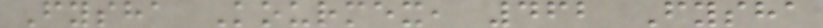Fysha Kourmex, 462 Fysha
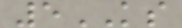5KS
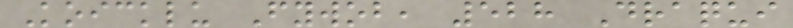Koicklu Fywob, 528 Draqui
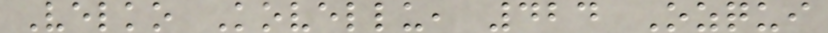Velko Kovellu, 424 Ozqui
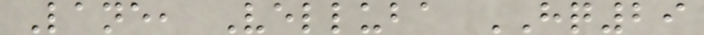Lane, Velluba HQ29
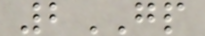2GP
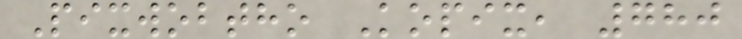Pixwobtho Kopix, 780
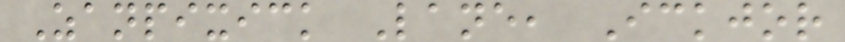Zanpixick Lane, Ickjor
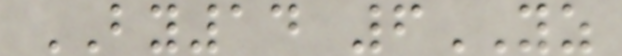BY14 6YZ
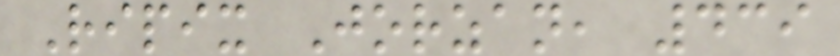Ripix Jorzan, 439
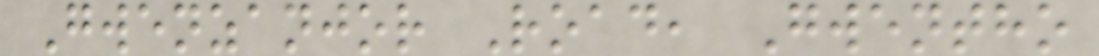Gwenzanjor Road, Gwentho
